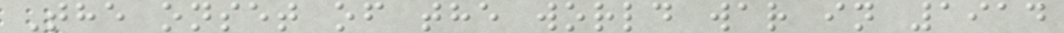The onset of the world war in 1914
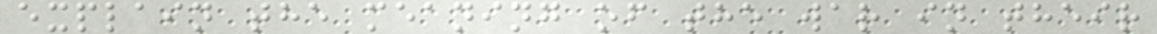explain the meaning of the war in their
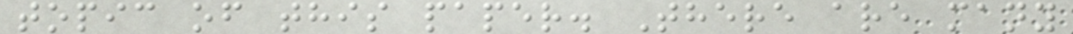topic of this paper. There are many
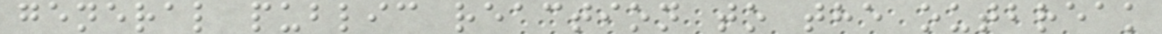general public reaction to the outbreak
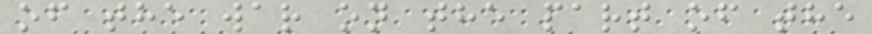of the war on the part of the
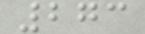273
